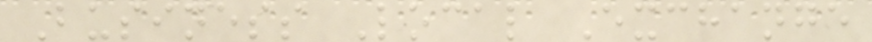Business Local Exchange
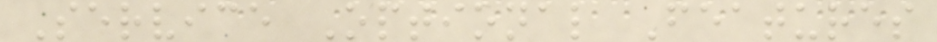Service Optional Features
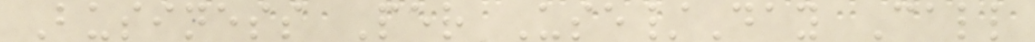Business Per Use/Day Call
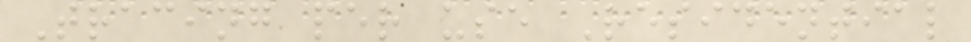Tracing per use Residential
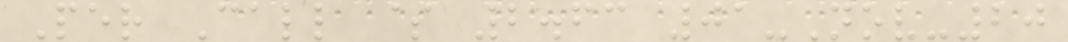Per Call $ 2.63 01-Nov-20
